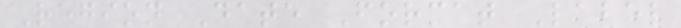Region Date Format Label
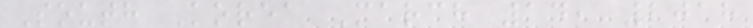South Korea March 14, 2018
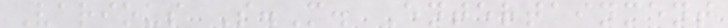Various S.M. Entertainment
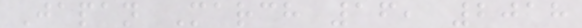Japan March 16, 2018
